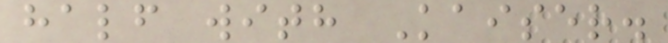half with Kaiser.
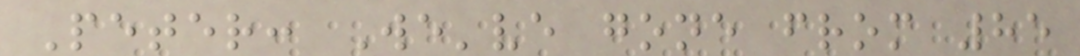Peter: We've gone from 85
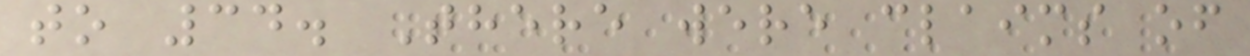to 34. There were claims of
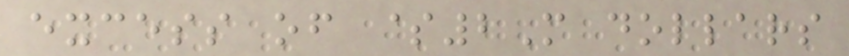excess of $2M dollars
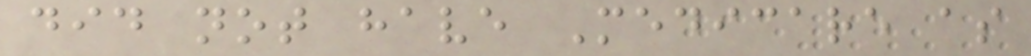did not have Medicare as
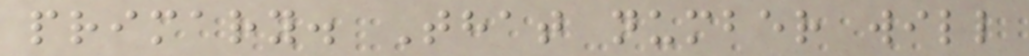primary. That number will
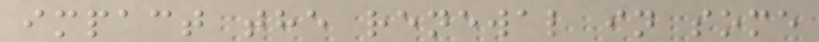impact the renewal in some
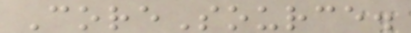CoreSource.
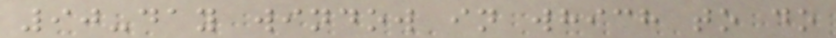90-day window in which to do
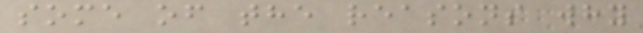some of the reasons why
